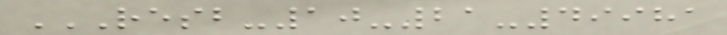RESB-10-21-49981
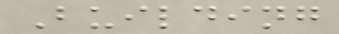Building
